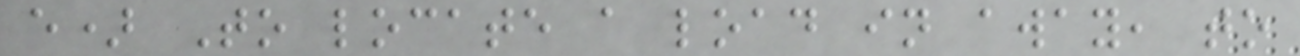e) To locate a load in away, to
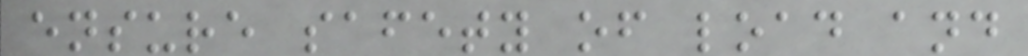ensure safety of load and
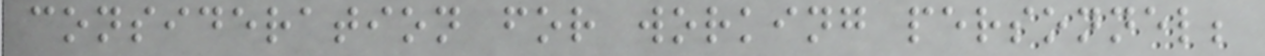consideration for working personnel;
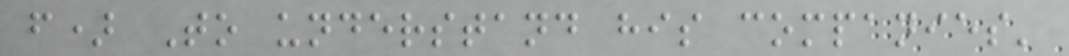f) To understand his companies'
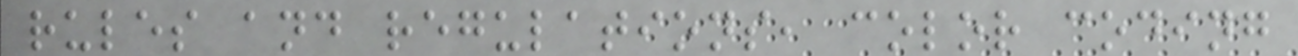rules and regulations, color coding
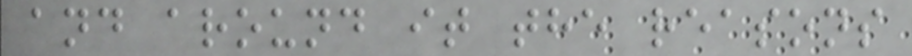and around it the reasons
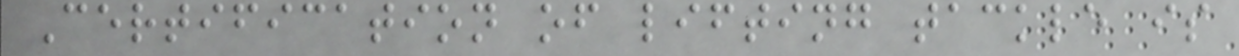Certification of lifting tackle is
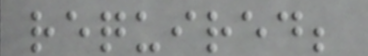required;
